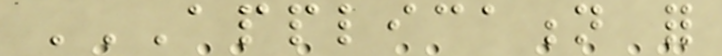APPLICATION FOR
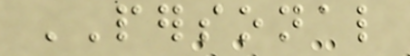PERSONAL
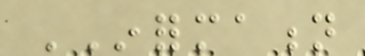INFORMATION
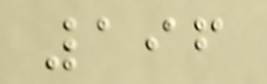196
